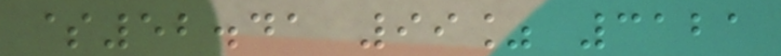$52.41 99% 3121
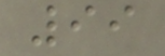99
